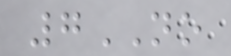7NO
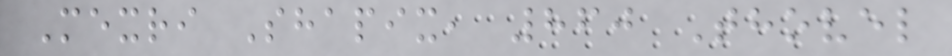Mexri Shapix, 860 Thovel
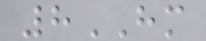8HM
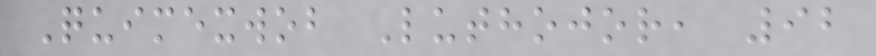Quimexwob Luthojor, 92
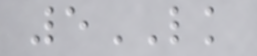5LK
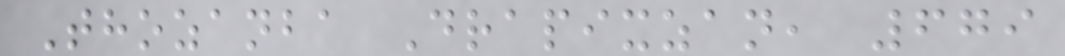Thozanba Drapixzan, 679
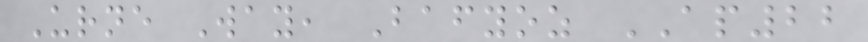Urne Way, Bafyoz AP22
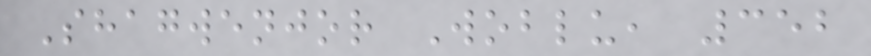Shagwenjor Woblu, 352
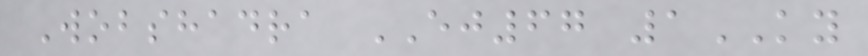Wobshadra EJ67 1KY
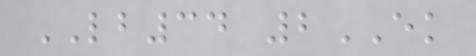LB34 2EK
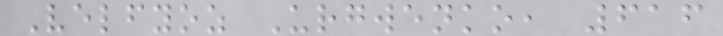Velfyoz Urgwenko, 616
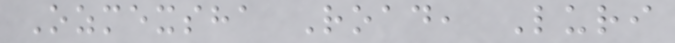Ozmexsha Road, Luri
